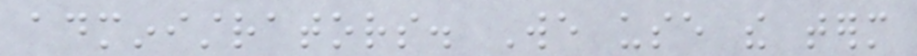administrators. We use the term
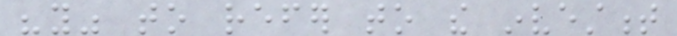"you" to refer to the investment
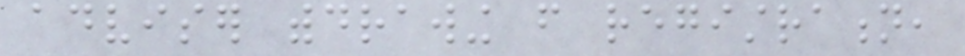adviser withdrawing from registration,
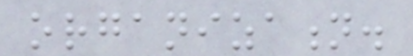organization.
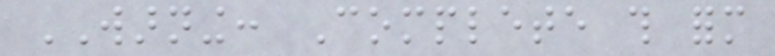WARNING: Complete this form
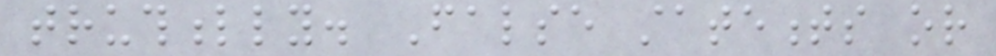truthfully. False statements or
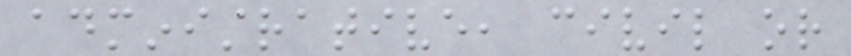administrative, civil or
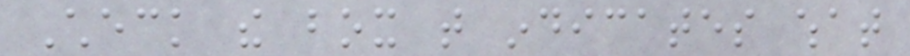Check the box that indicates what
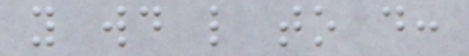you would like to do:
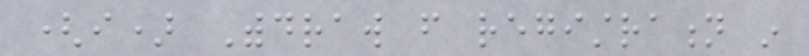(i) Withdraw from registration in
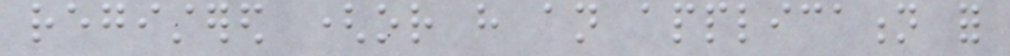registered (or have an application for
